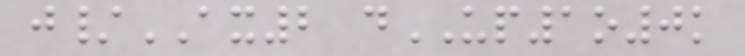j/AX2 dUP1o0k
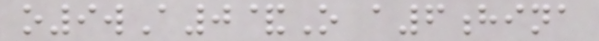o9wA0&O a6hina
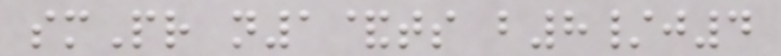smPr n1&ts b8/j4
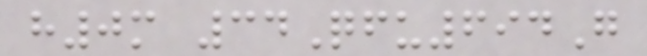h0m 34Qfu694G
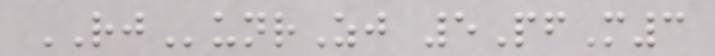RJunrZj 5PfM3
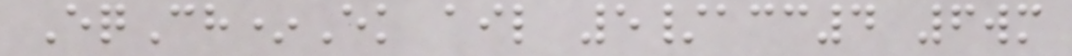EqCh*Ek ail 5/acc4 6wm
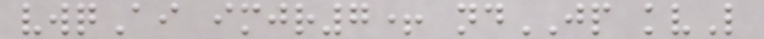vwqAi imjr7+ ndJP kvL
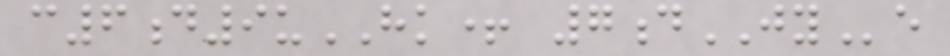c6d9uHK+ 7dJYe
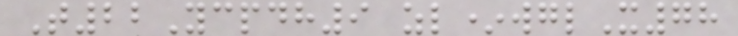T22Ycpdh9 zl*wglX78
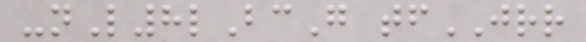-nL8lBcG tfJRR
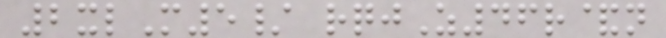2xlM5/ rqjZ46r&n
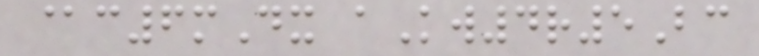@c6mDx aKw4r5Bc
